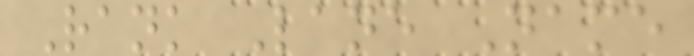Rank Lane Name
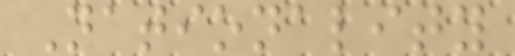Nationality
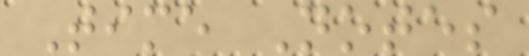Time Notes
